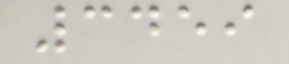3459
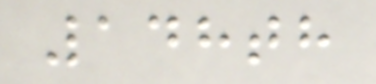148th
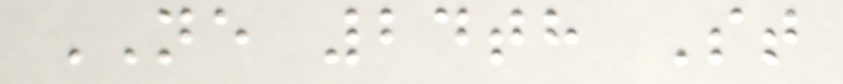NE 24th St
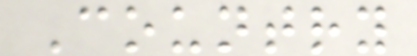Country
